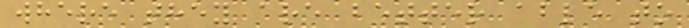where they are better able to
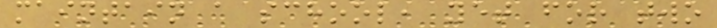maintain a school, yet for two
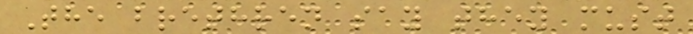The brethren say they must
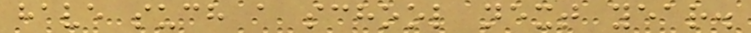have such a school next year.
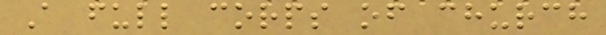A full corps of church
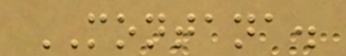MONTANA.
